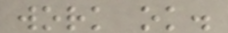work ok.
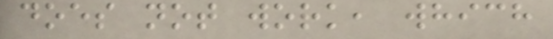does not work, which
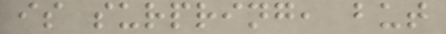is surpring, but
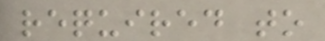required to
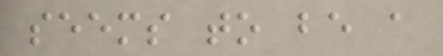seems to be a
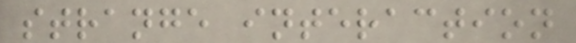strange interaction
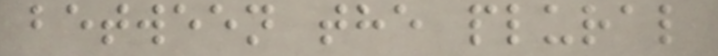between the plural
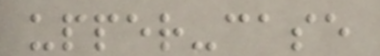upper-case
